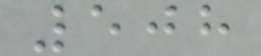508
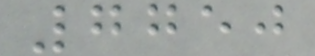7750
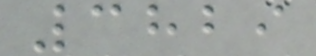3829
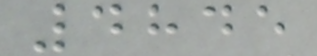4845
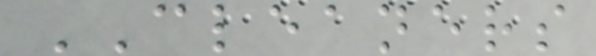CLEANERS
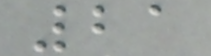21
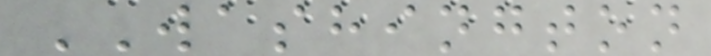WASHINGTON
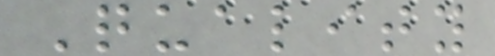Quality
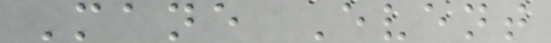Mane Event
